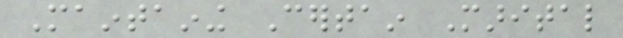Maintaining Certain Marital
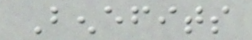Benefits
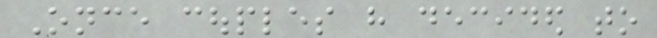Once couples have decided to
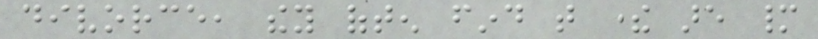divorce, they often find that there are many
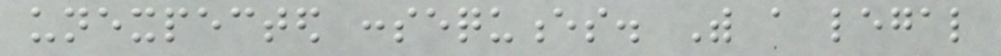unexpected consequences. With a legal
